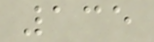135
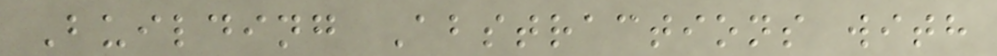Building Abstractions with
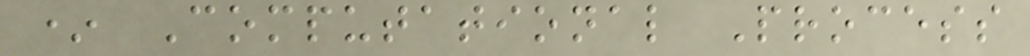* Computational Process
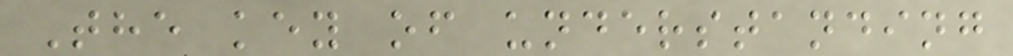The key of understanding
